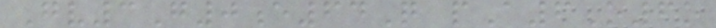Gv3G0e64Q pA6O6o
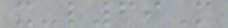x-l69M
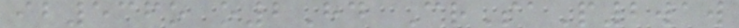ib536o o2Hd CrSaP2waw
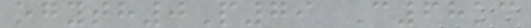ogyth0P79 C68kd
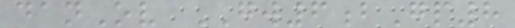danOv GW6bGp8
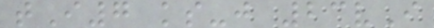tI7 ks-j 23vI
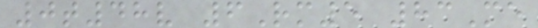0t48v 6Rm5 83Me
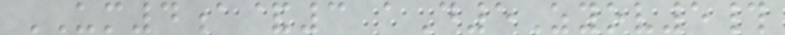UM4a&3 aD5Zyov5#
